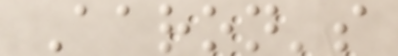Aaron's
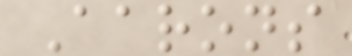Aarons
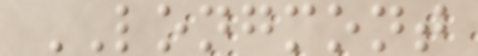LONGMONT
